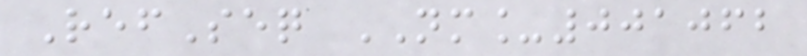RefSeq NM_001062
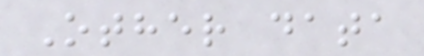Other data
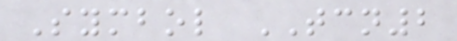Symbol TCN2
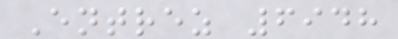Entrez 6948
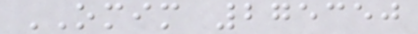OMIM 275350
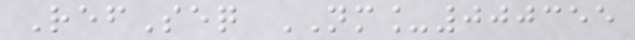RefSeq NM_000355
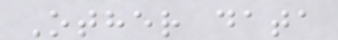Other data
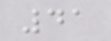41
